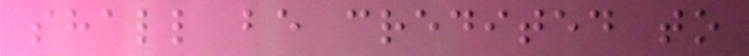shall be credited to
